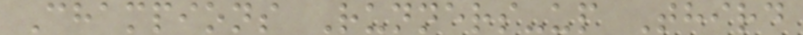Champions Runners-up Third
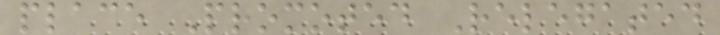place Promoted Relegated
